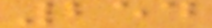254
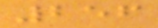256
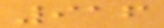916
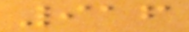916
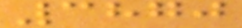3870
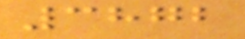3872
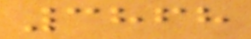3868
